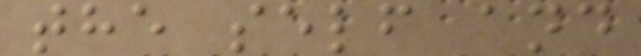the self and
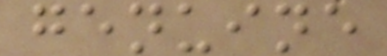genuine
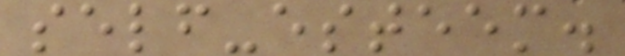self-esteem.
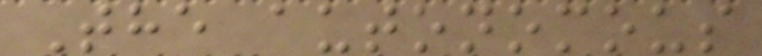The autonomous
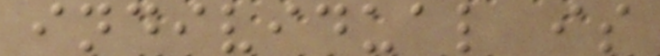individual is
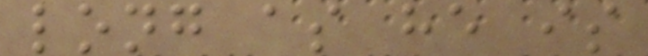long as he is
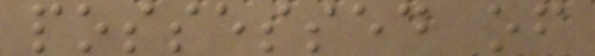possessed of
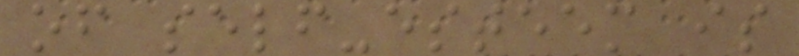of self-esteem is
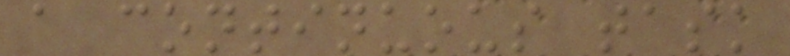a continuous task
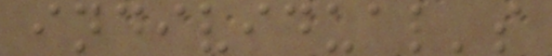individual's
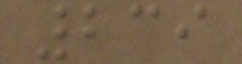239
